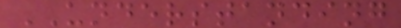UNDERSTANDING
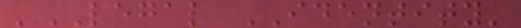'LEGAL IDENTITY'
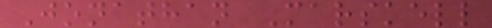Jonathan Marskell
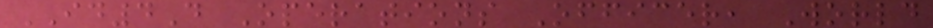ID4D Operations Officer, World
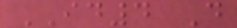ID4 D
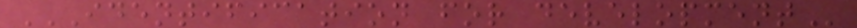IDENTIFICATION FOR DEVELOPMENT
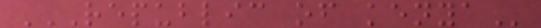REPUBLIC OF KENYA
